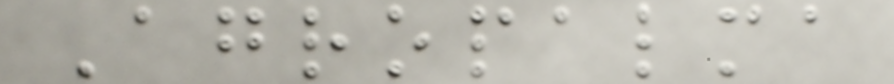Agropalma
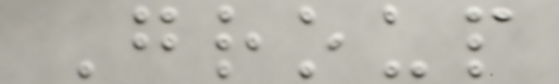Group
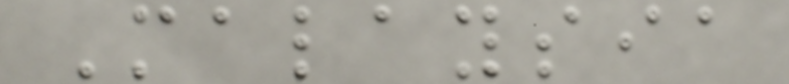Malaysia
